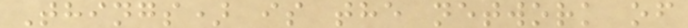Things) is the network of
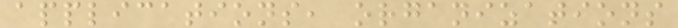applications, organizations
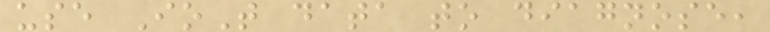use IoT data to diagnose,
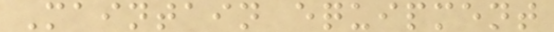Maintain equipment
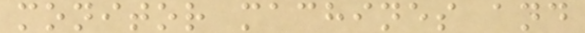monitor machines and
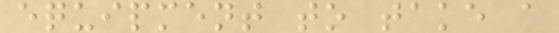equipment to take a
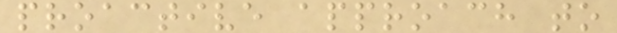proactive approach to
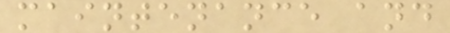maintenance and
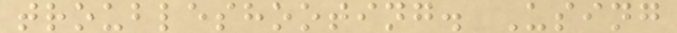troubleshooting. Using
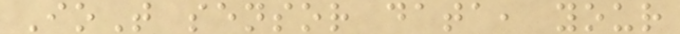IoT sensor data, your
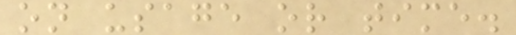on usage or time.
